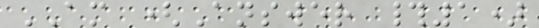AM (Answer #1)
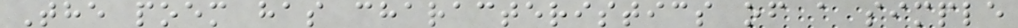The poem has characteristics of a simple
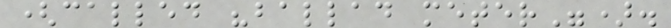(called "ballad meter").
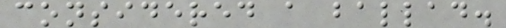considered a ballad.
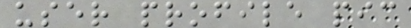user profile pic
